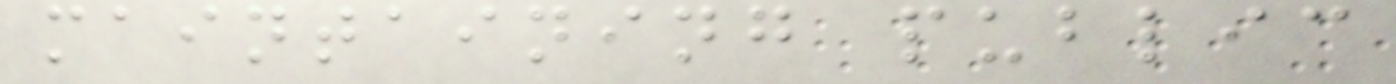maintaining public
